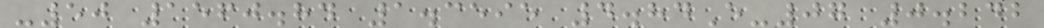-50 1560.84 1.3595 4.84E-07 0.242
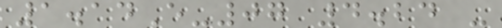1.14E-07 4.24 -
